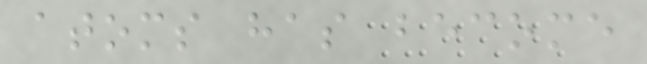atoms has become
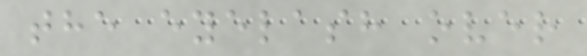the eyelash over
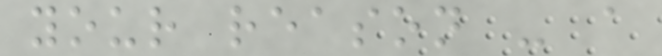your reason - a
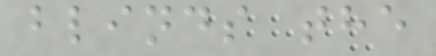blinds the
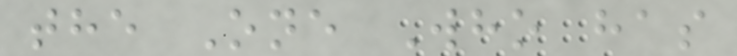the One Who has
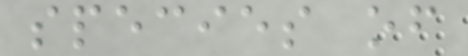species of
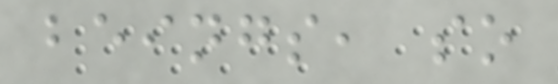beings, so
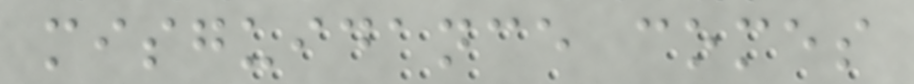misguidance comes
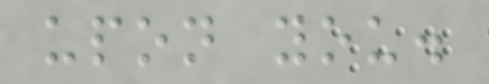upon you.
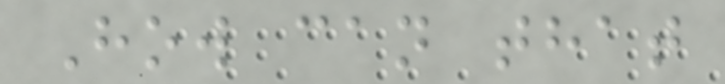How can that
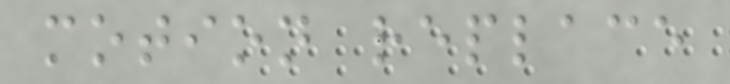motion replace
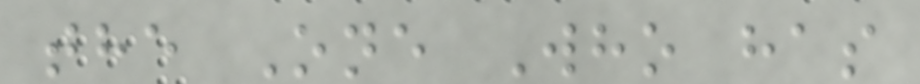the One Who has
